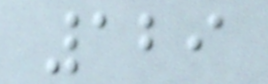129
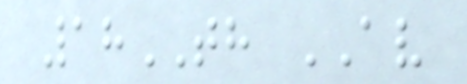18TH AV
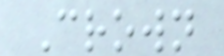Crown
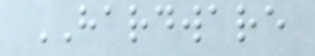HARDWARE
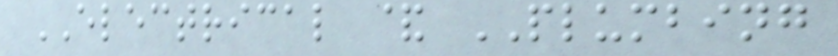ELECTRICAL & PLUMBING
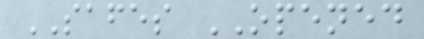SAFES OPENED
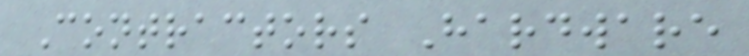Contractors Hardware
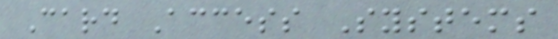Card Access Systems
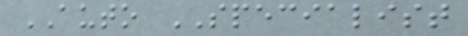AUTO SPECIALIST
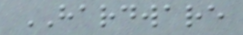HARDWARE
